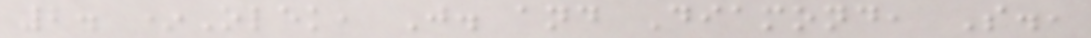2. *Olek, J. and Diamond, S.,
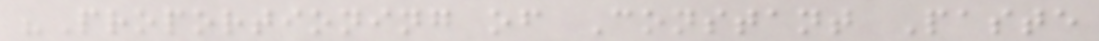"Proportioning of Constant Paste
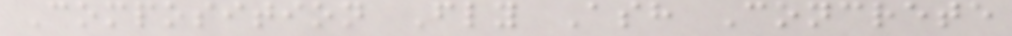Composition Fly Ash Concrete
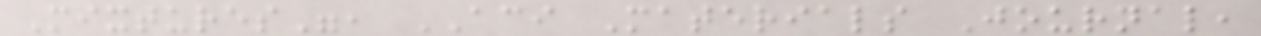Mixtures", ACI Materials Journal,
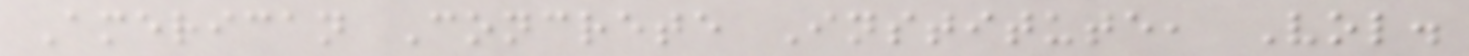American Concrete Institute, Vol.
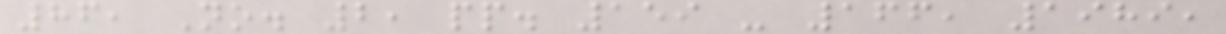86, No. 2, pp. 159 - 166, 1989,
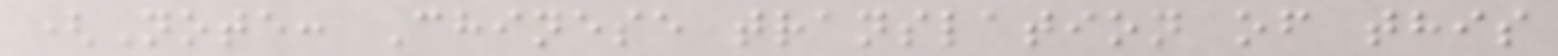(Note: Chinese translation of this
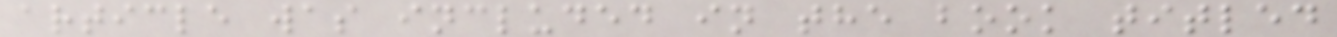article was included in the book titled
